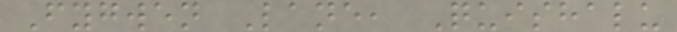Fygwen Lane, Quishalu
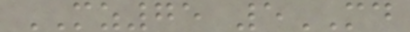MZ75 5MD
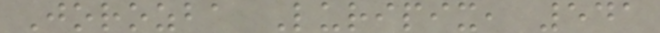Jorozba Luripix, 541
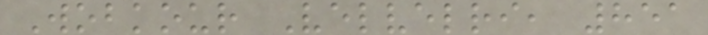Wobkour Velvelri, 851
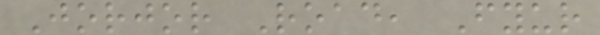Jorjor Road, Fyur
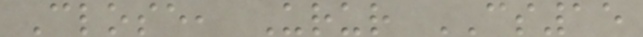Close, Urur CS15
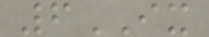6IX
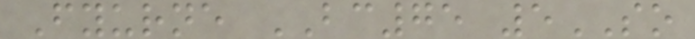Fyurne BC75 5SO
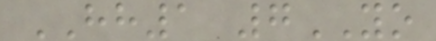HH1 7YO
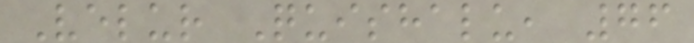Velur Quishalu, 76
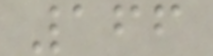166
